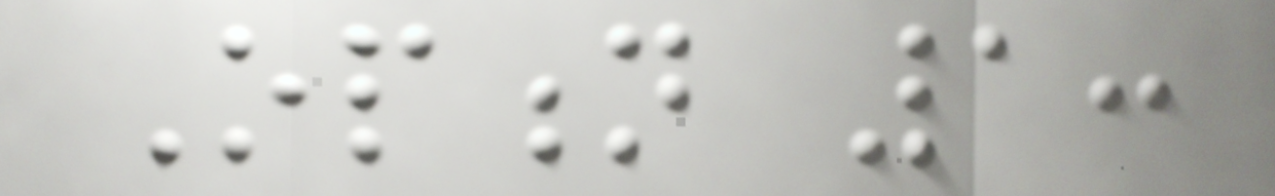Option 1:
